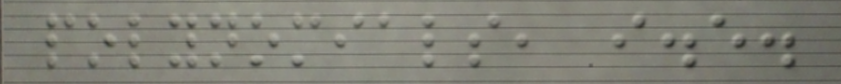polynomials, i.e.
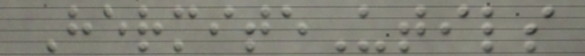HermiteUtils
